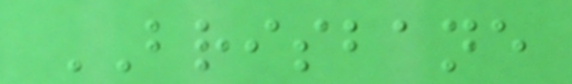BRISBANE
